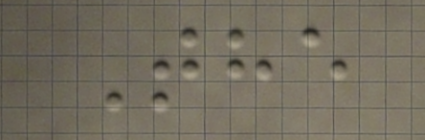The
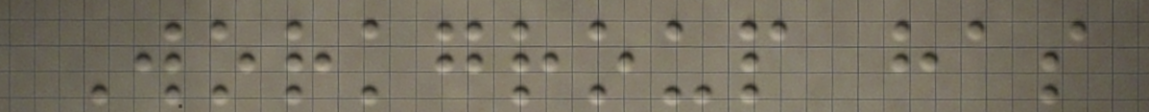Workgroup has
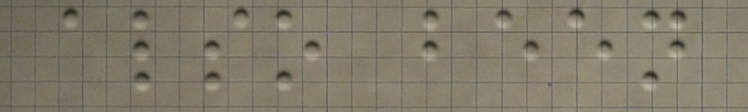also been
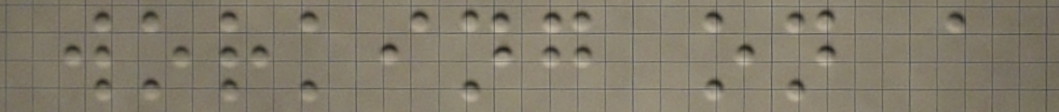working on a
